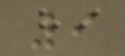9
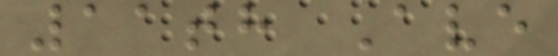11th Ave
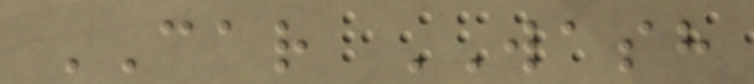CAR WASH
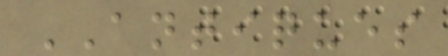ANTIQUES
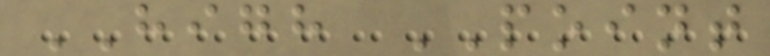HIGH POINT
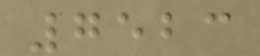7523
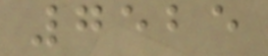7525
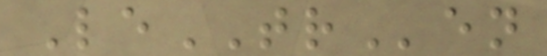LeTRen
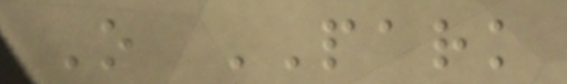O PARK
